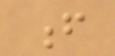f
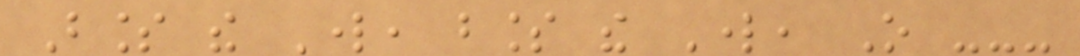Bless the Lord, bless the Lord, O ---
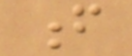f
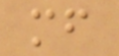mf
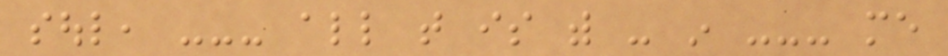soul, --- all that is with - in --- me
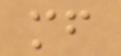mf
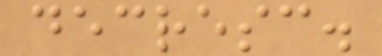decresc.
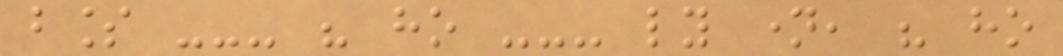bless --- his ho --- ly name, his ho
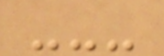---
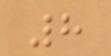8
